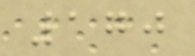170
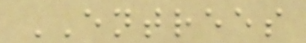ENTREES
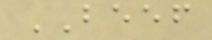BEEF
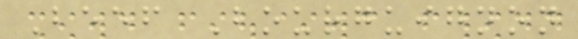Beef Bourguignon
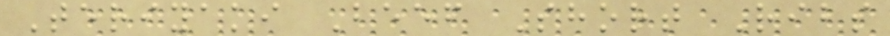Teriyaki Beef Short Ribs
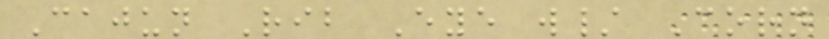Cajun Rib Eye w/ Corn
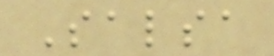Salsa
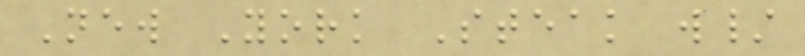New York Steak w/
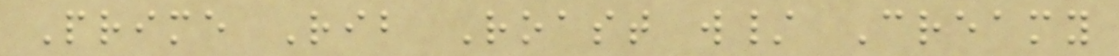Prime Rib Roast w/ Creamy
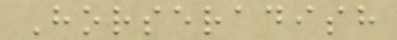Horseradish
